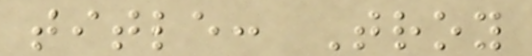title: Troy
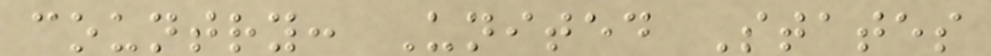country: United States
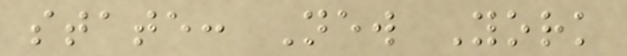state: New York
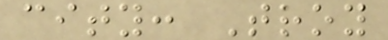city: Troy
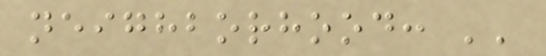neighborhood: ''
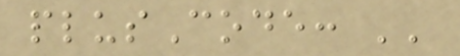plusCode: ''
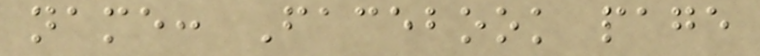name: Facebook page
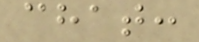chat:
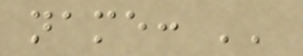name: ''
